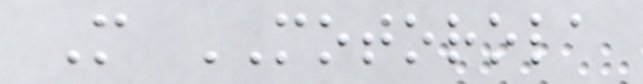M MOTOROLA
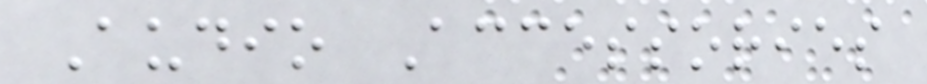Audio Accessories
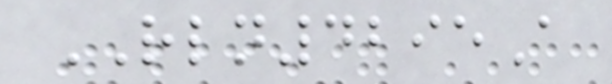RLN4295A
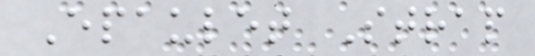Epaulet Strap
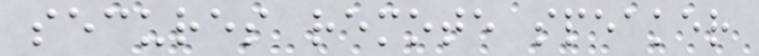secures remote speaker
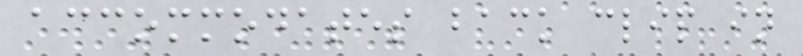accommodates back clip in
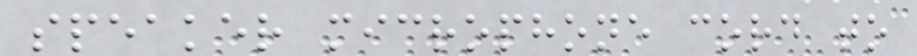speaker microphone cord to
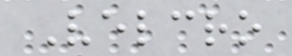Velcro
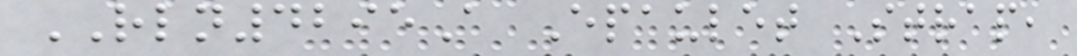RLN4295A Epaulet Strap,
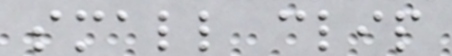small clip
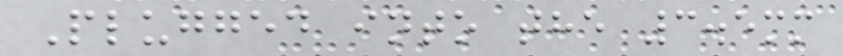Plugged into the 3.5mm
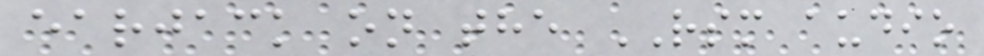earjack on the RSM audio
